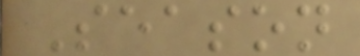Season
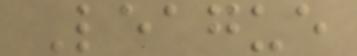League
